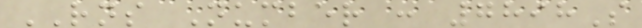RNS Number : 7898S
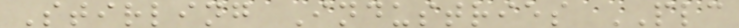Stirling Industries PLC
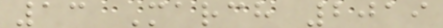13 March 2019
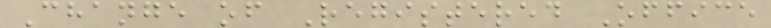Change of Registered Office
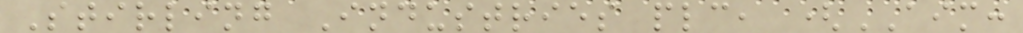Stirling Industries plc, (AIM:
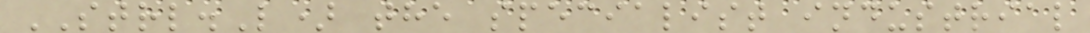STRL.L) the specialist industrial
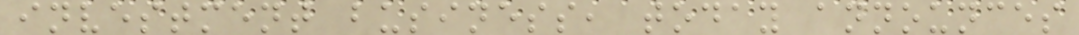investment business, today announces
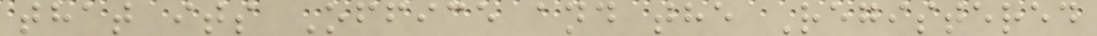that its Office and the Registered
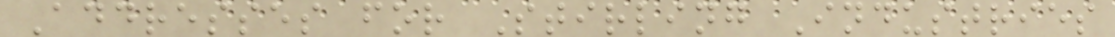Addresses for Stirling Industries
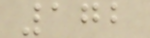172
